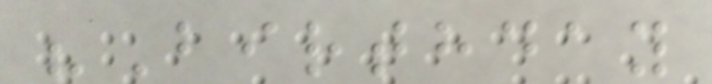"Birthday
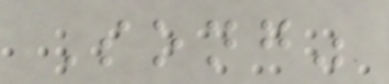Song"
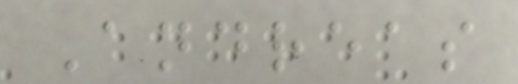Andreas
